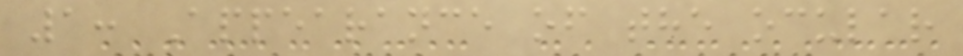1: Appearance of the ocular
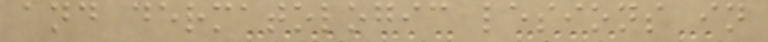and dermatologic lesions in
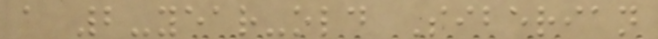a 2-year-old Siberian
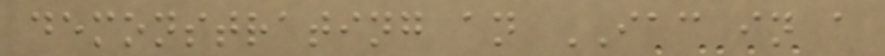demonstrating an IAC in a
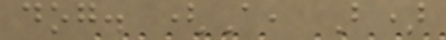dog. (A, B)
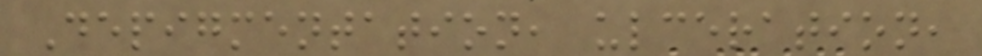Depigmentation, ulceration,
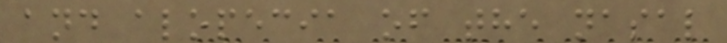and alopecia of the nasal
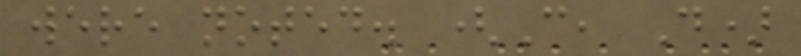were noted. (C, D)
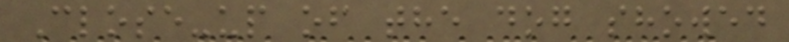Close-up of the dog showed
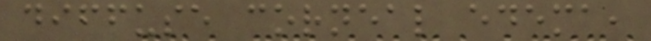diffuse corneal edema,
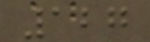127
